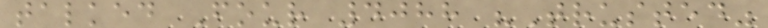talked Four 4088 "Trusted"
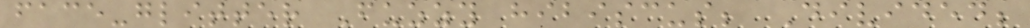face-glitter Fuzzy hibiscus; Divided;
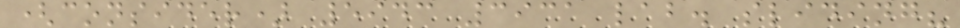(consider) 5943 3931 lab. sliding?
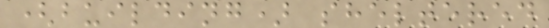(building) sheltered
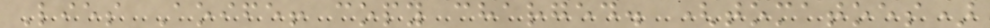Lies Aoife! copy charged. (tomatoes)
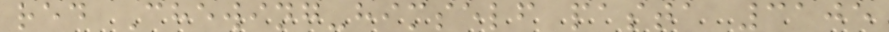red Chewing-himself pasta 3105
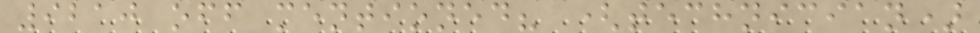9210 off mentioned? (technician)
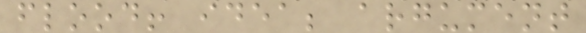flood! idea; argument
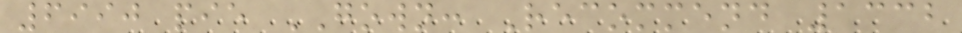6990 pie GOWN: Recommend 1332
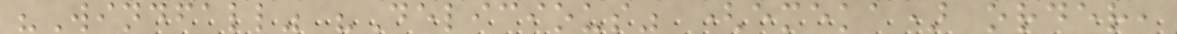"Windfall" "Delicious" (emeka) order,
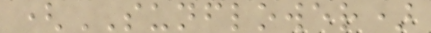(SUNFLOWER)
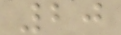20
